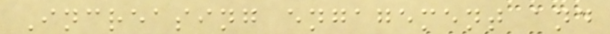Increasing engagement and
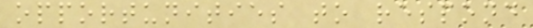opportunities to respond
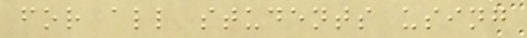for all students using
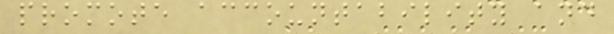promote accountability and
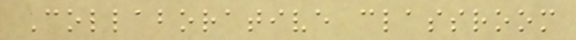Collaborative classroom
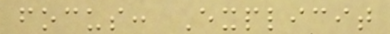focus: Explicit
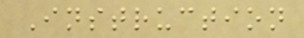Instruction
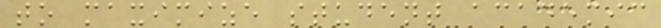to maximize student academic
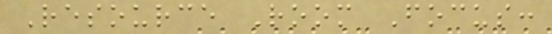Resource Room Focus:
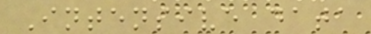Intensive data
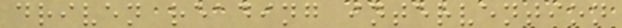driven reading intervention
